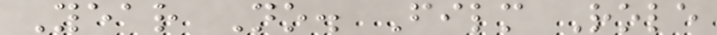Year No. Film Role
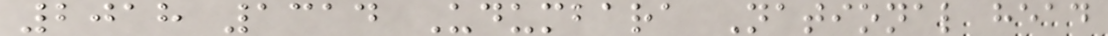2018 1314 Udumbara National head
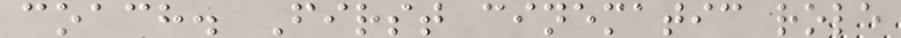coach. First cinematic role
